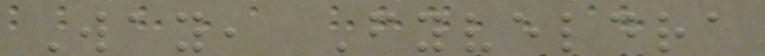Way, Fyveldra
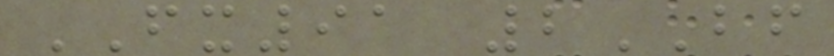FX91 2BF
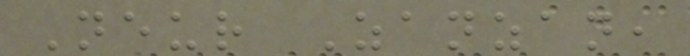Neur Zanzan,
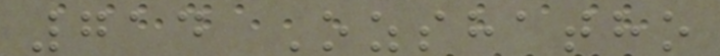714 Ozshatho
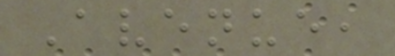Avenue,
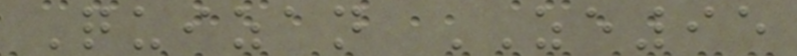Quizan ZE95
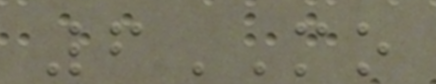6MO
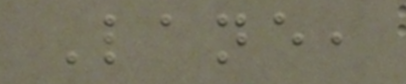Lane,
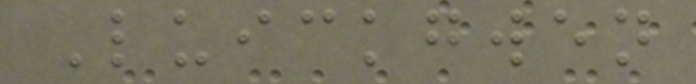Luickgwen
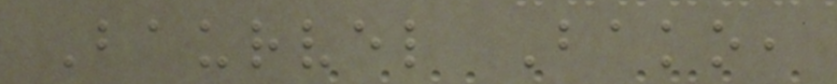Baurvel Bako,
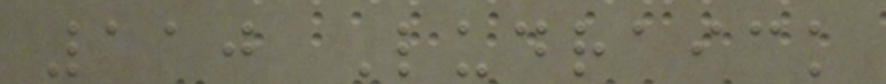110 Ludraick
